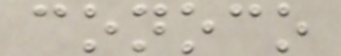conoco
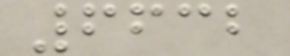6632
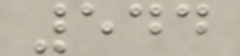544
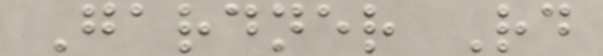Gardner Rd
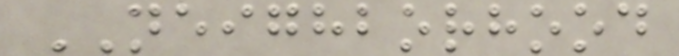NEIGHBORHOOD
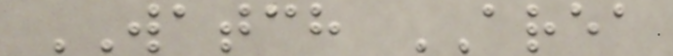WATCH AREA
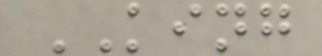KING
